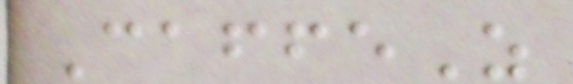CaffeZ
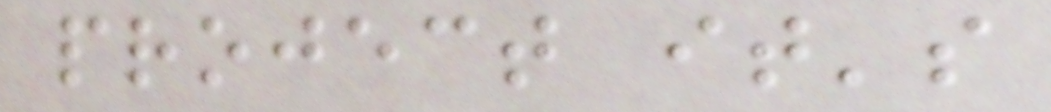project it's
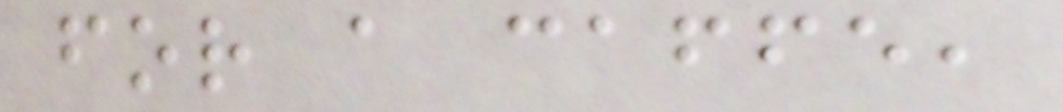for a caffe,
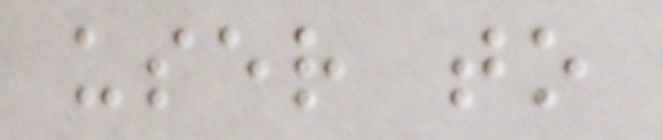user to
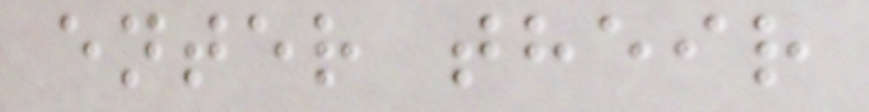enter their
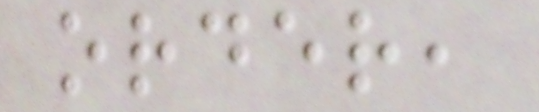order,
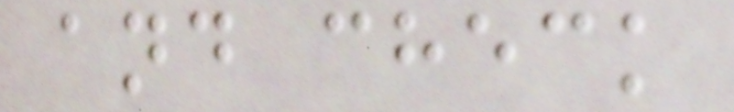and check
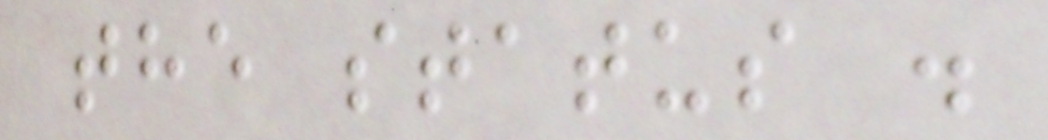the status .
